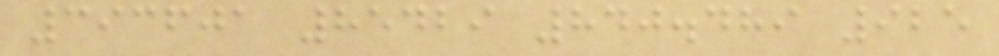393601 85429 840.489 925
